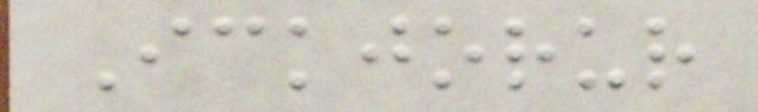Ickjorur
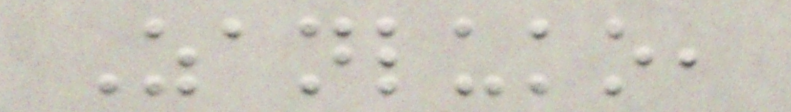Zanluko,
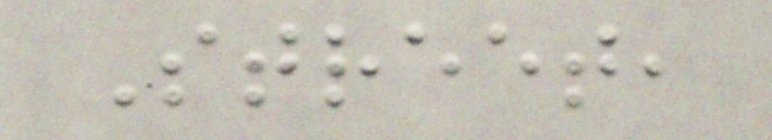Street,
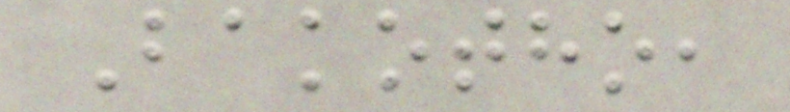Bakotho,
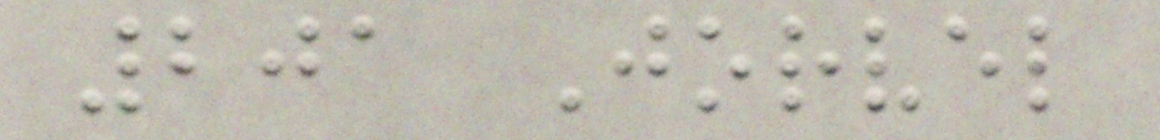201 Jorvel
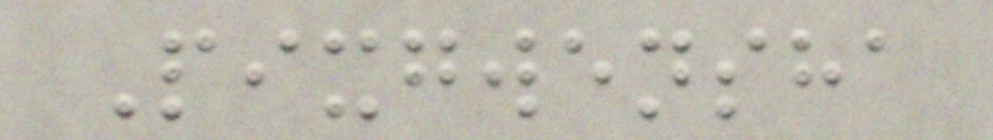Pixgwensha
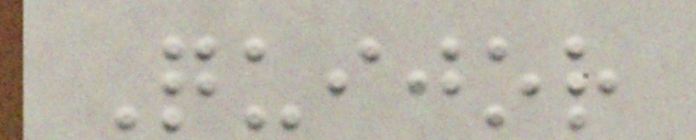Quijor
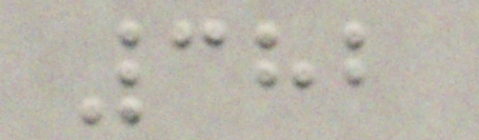382
